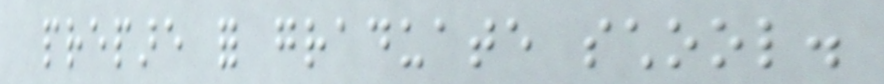prepare for graduate school.
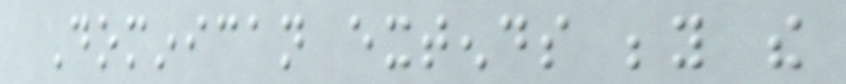Dominican extends beyond the
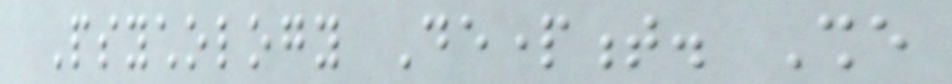Psychology Department. She
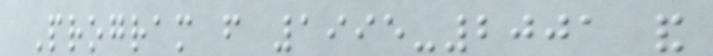Program from 1995-2001 and
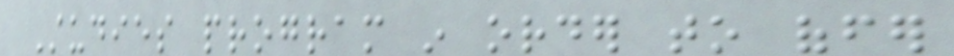Studies program in order to offer
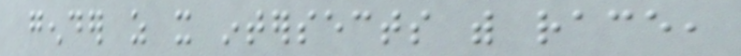gender as it intersects with race,
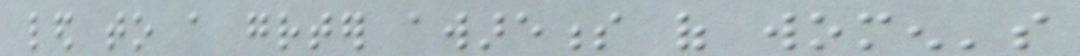led to a greater awareness of women's
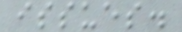issues.
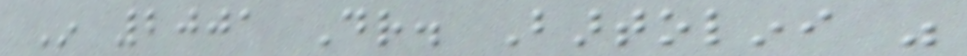In 2001 Dr. Bartolini was
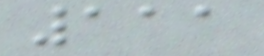111
